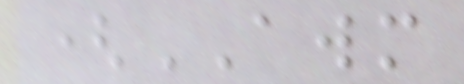(AWM
